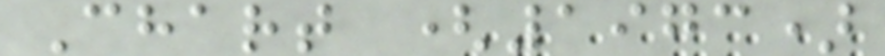Chart (1973)
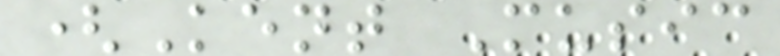(Kent Music
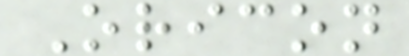Oricon
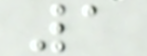1
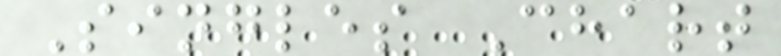Singles Chart
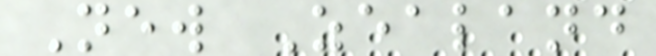New Zealand
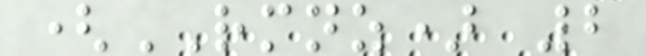(RMNZ) 2
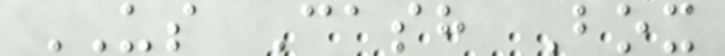US Cash Box
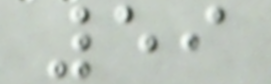59
